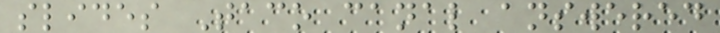slides Taco canal answered
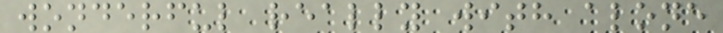wonderful really with alone
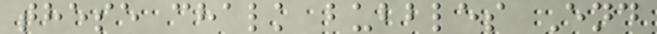these chalk bubbles End
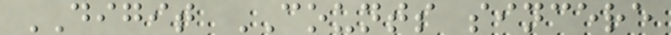DIGIT COUNTS sincere
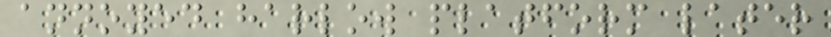annoyed harlow platform later
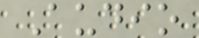Audio
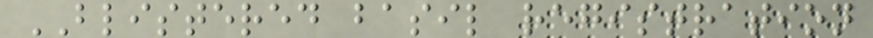BLISTERED basil registration
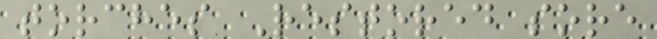torches Restored sore
